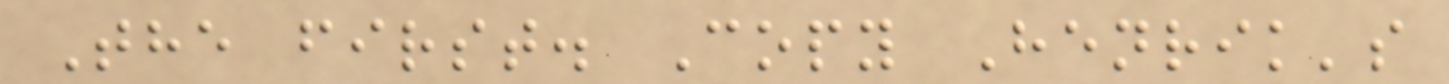The first. Copy Henrik's
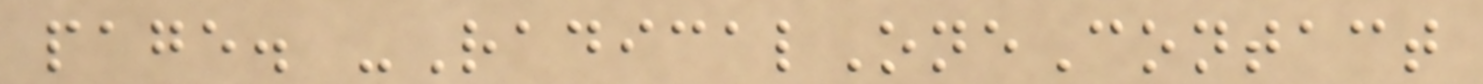page. -RadicalOneContact
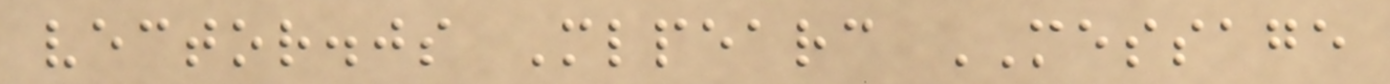vector.js Mlpearc MESSAGE
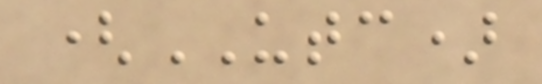(UTC)
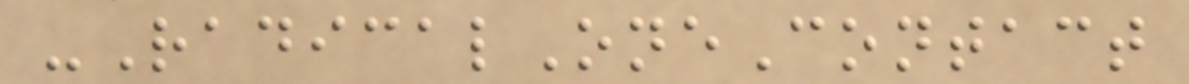-RadicalOneContact
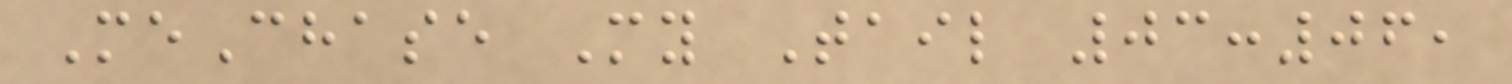MeChase My Tail 03:06,
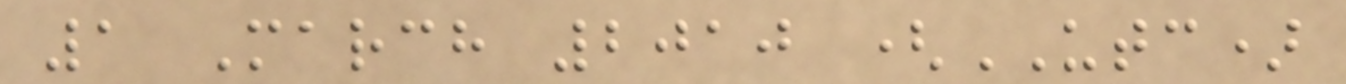1 March 2010 (UTC)
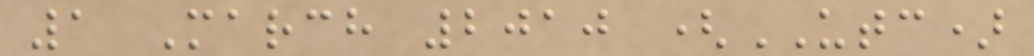1 March 2010 (UTC)
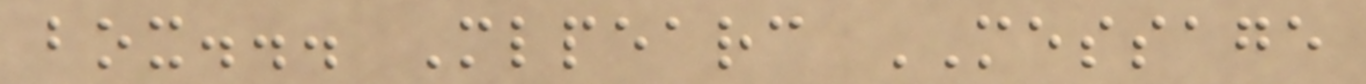box... Mlpearc MESSAGE
